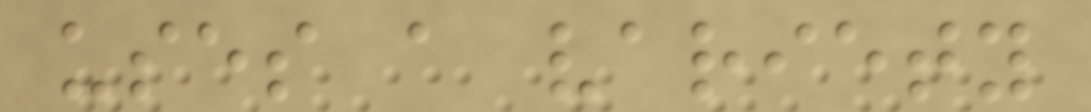uses a variety
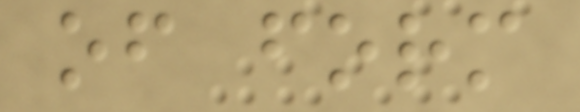of form
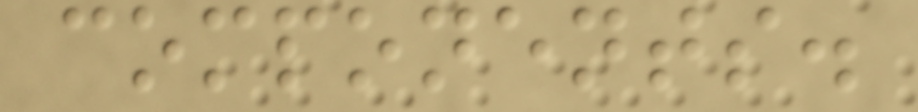components.
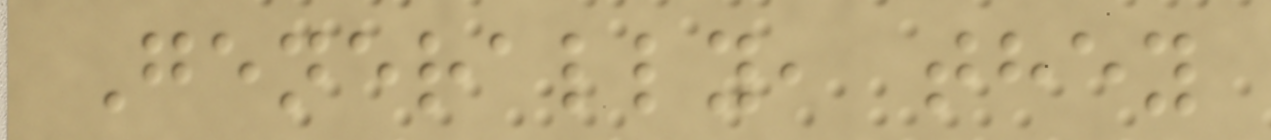Generally, they
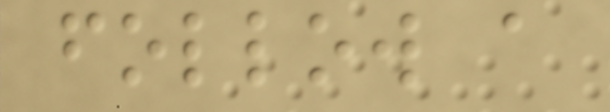follow a
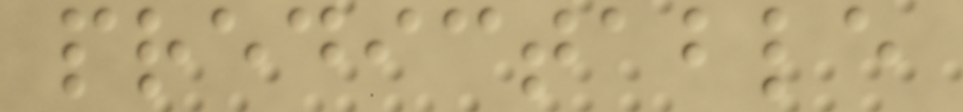predictable
